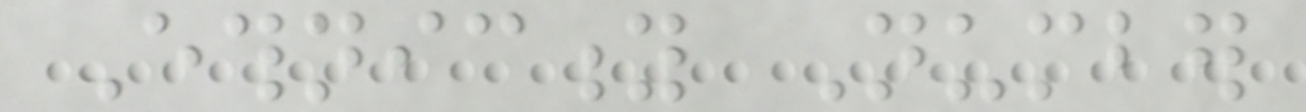Ethnicity Number
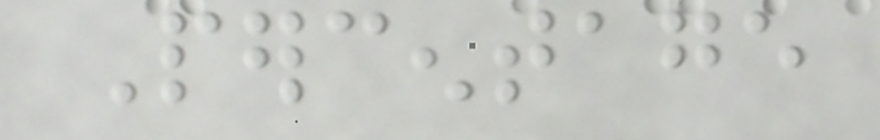Percentage
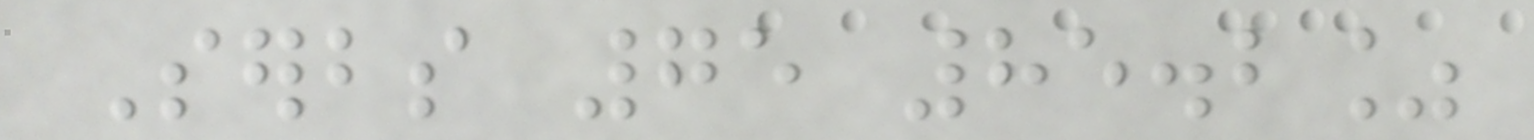Serbs 75 85.2%
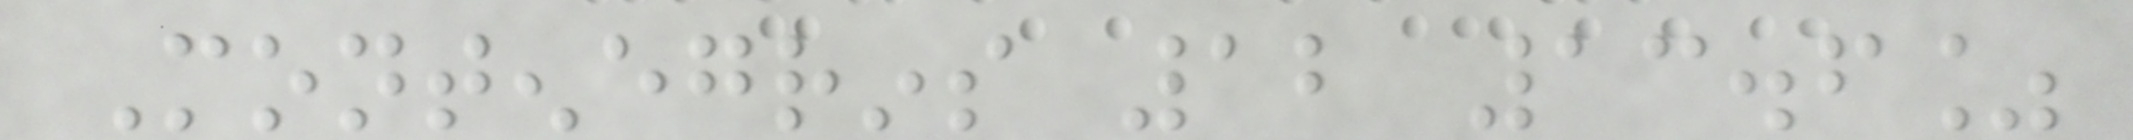Montenegrins 12 13.6%
